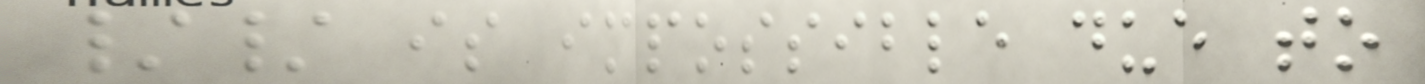// is impossible due to
